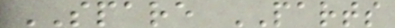SPARE PARTS
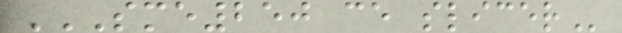SME250 CE SLICER
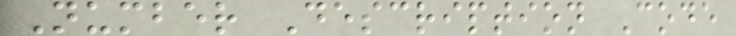Number Description Code
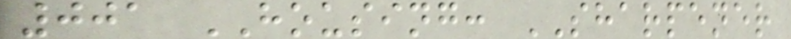001 HOUSING: SHARPENER
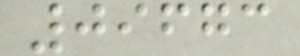09673
